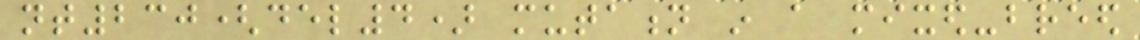nt230(del4) mutation in a mixed-breed
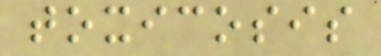toxicosis
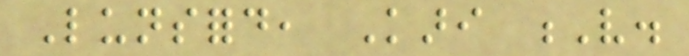Lunsford, Kari V.
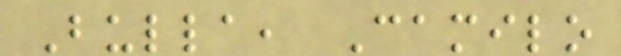Bulla, Camilo
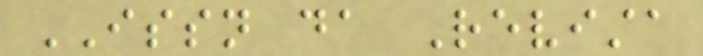ISSN da Revista
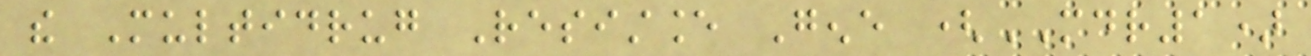the Multidrug Resistance Gene (MDR1)
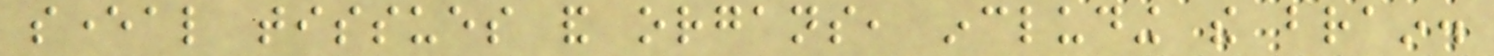several tissues and organs, including the brain.
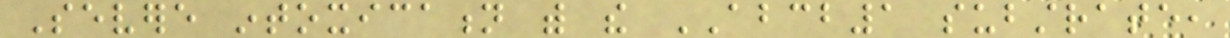Severe intoxication with the ABCB1 substrate,
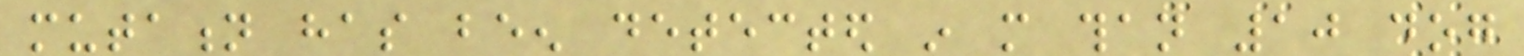mutation has been detected in more than 10 dog
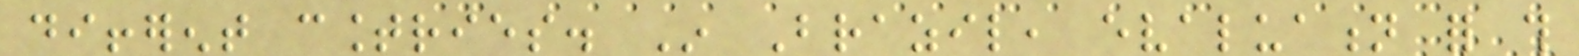different countries. In Brazil, evaluation for this
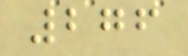276
